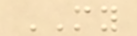MY
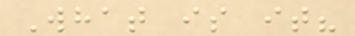What is it?
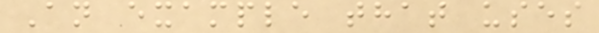An example that uses
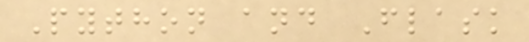Python and Flask
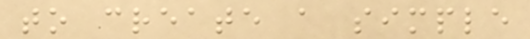to create a simple
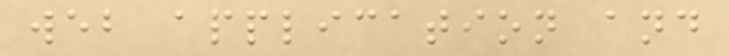web application and
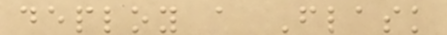deploy a Flask
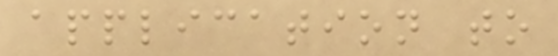application to
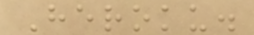Heroku.
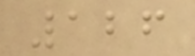126
